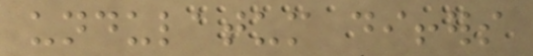undulatum differs
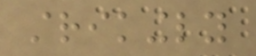strikingly
